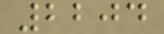2204
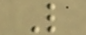L
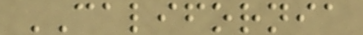CALIFORNIA
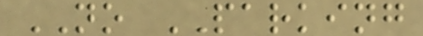NO PARKING
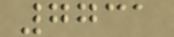7731
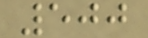500
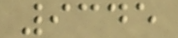9345
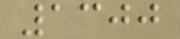1300
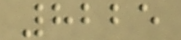8225
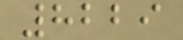8229
